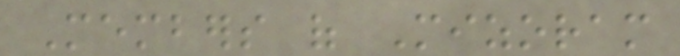Members of Mizoram
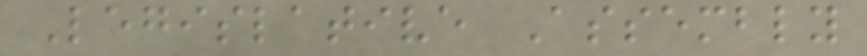Legislative Assembly
